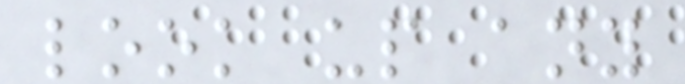look up any
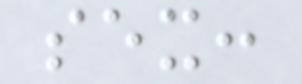sex:
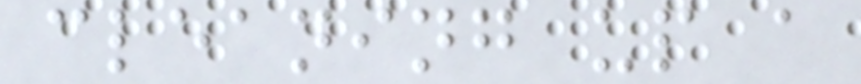cleaning up a
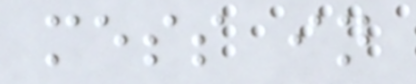mess in
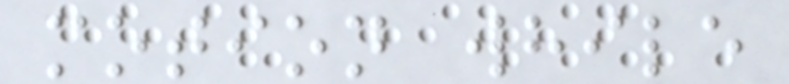motion while
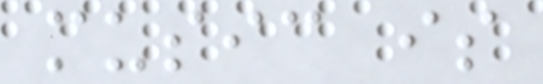music is
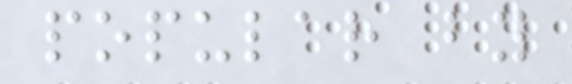popular by
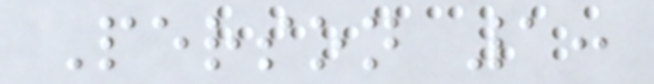Person 1:
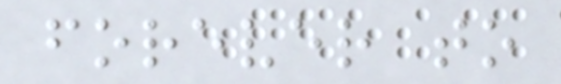forever to
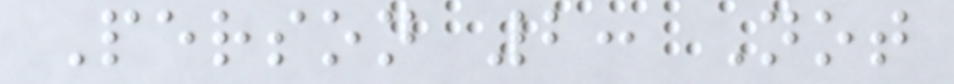Person 2: Not
